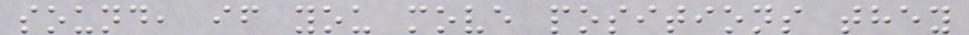sound, if you move positions they
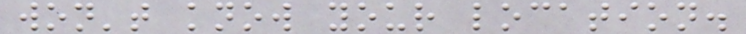won't know your location.
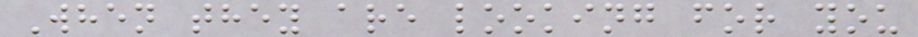When they are looking for you
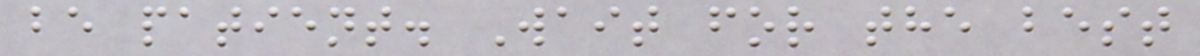be patient. Wait for the best
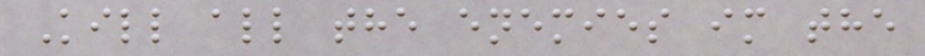Kill all the enemies im the
